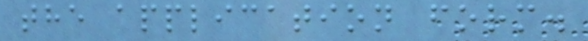the application form.
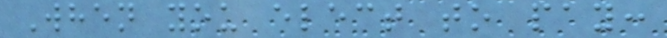When you elect to pay:
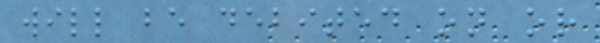will be debited on or
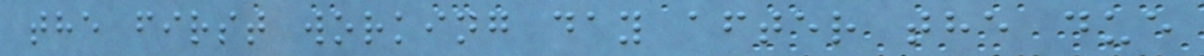the first working day after the due
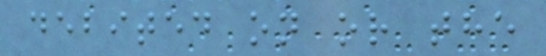debited on or the
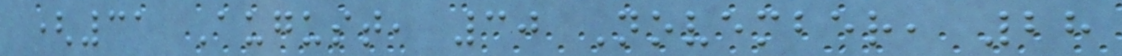(31 August, 30 November, 28
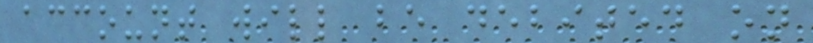account will be debited on
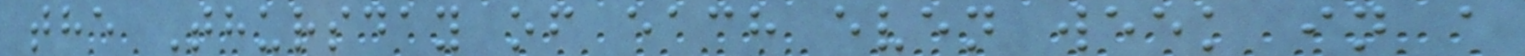the Thursday of each even week in a
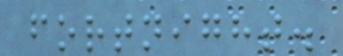fortnight.
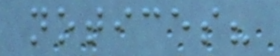notices?
